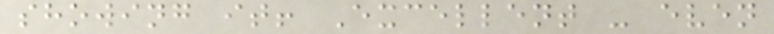showing it! Excellent - even
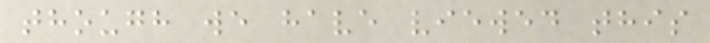though we have viewed this
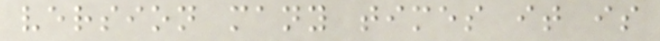version many times it is
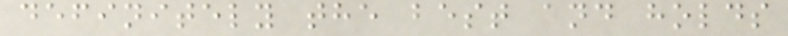definitely the best and holds
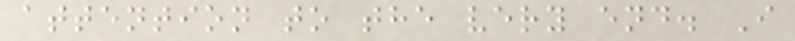attention to the very end. I
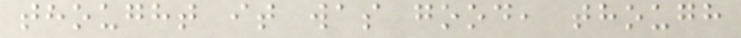thought it was good, though
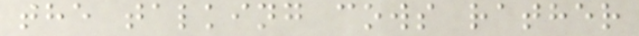the talking cows rather
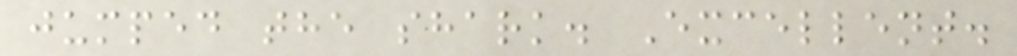jumped the shark. Excellent.
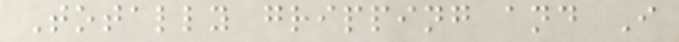Totally gripping and I
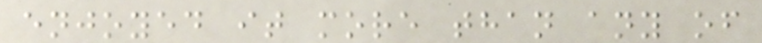enjoyed it more than any of
